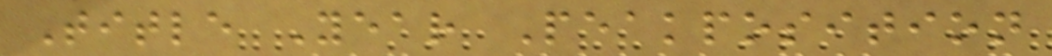Title Year Peakposition
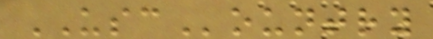USCountry
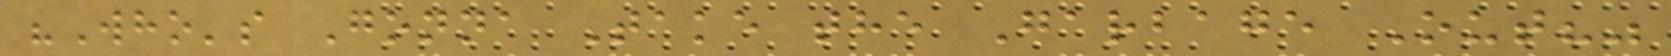"Who's Gonna Take the Garbage Out?"
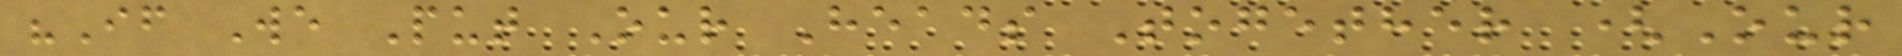"If We Put Our Heads Together (Our
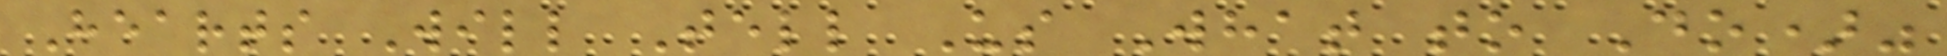Hearts Will Tell Us What to Do)"
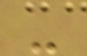-
